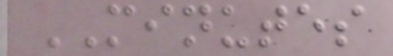MINUTES
